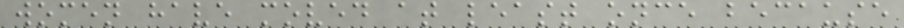women have moved at least once because
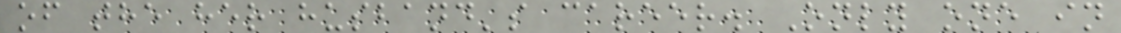of the her husband's career. Only one in
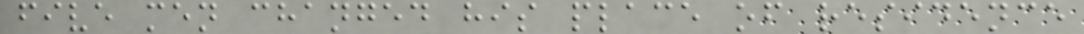five men changed his place of residence
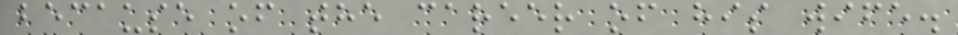because of the career of his wife.
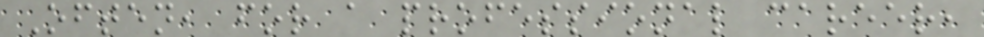Often, for a professional career,
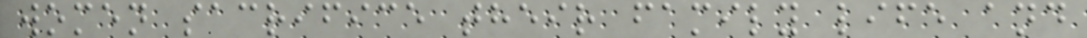women sacrifice their family life and
